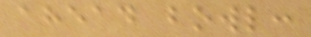ahead bowl:
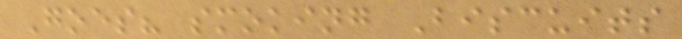Goes? smoking Biscuits
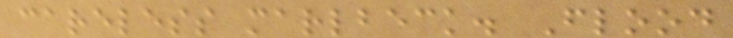careless marlbeck. Flood
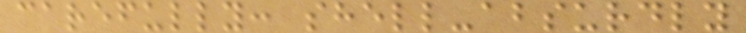carefully: shell-absurdly
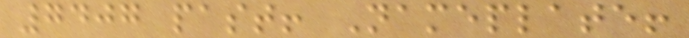7407 past! Nameplate!
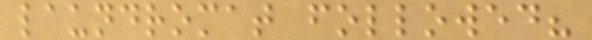laundromat followed?
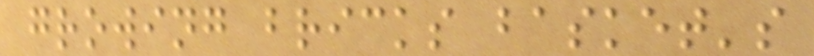growing bricks basket's
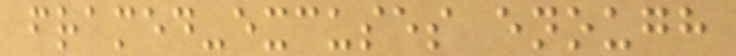framed-excuses enough
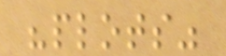"plots"
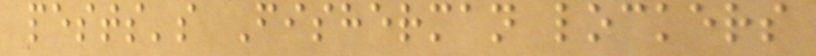pests's Fisherman lockers
